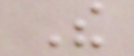The
